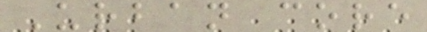Urban core
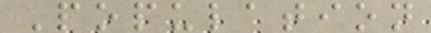Population
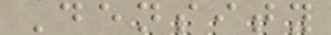Density
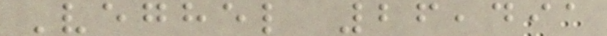Veghel 26,491
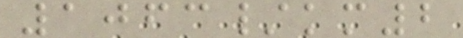1063/km2
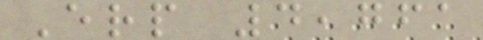Erp 4,761
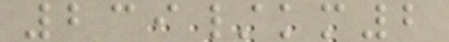239/km2
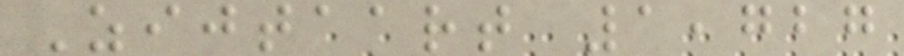Zijtaart 1,727
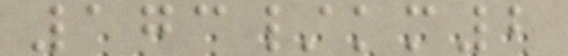173/km2
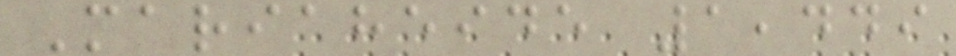Mariaheide 1,449
